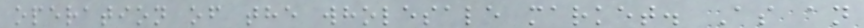operation of the wholesale market. As an
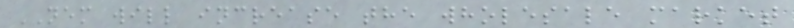NEM will increase the wholesale market
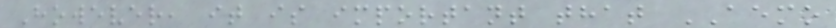However, it is important that AEMO
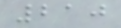210
